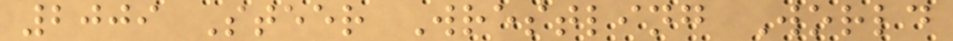2009 Steer Wrestling World
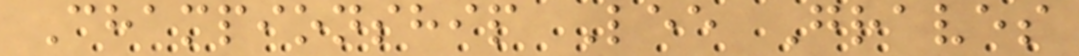Championship Lee Graves
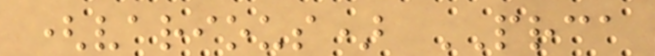(various) PRCA
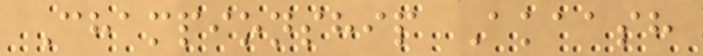Championship Akaash
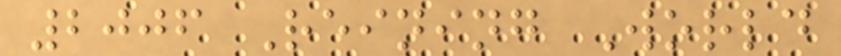2006 Reining World
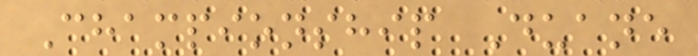Championship Duane
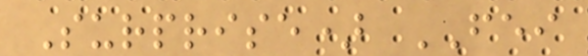Surprise) FEI
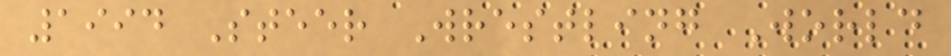1994 Steer Wrestling World
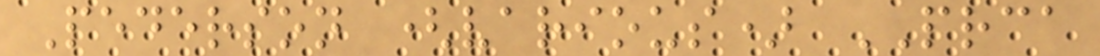Pederson (various) PRCA
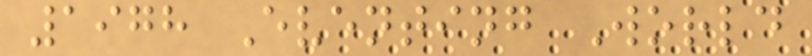1978 Eventing World
